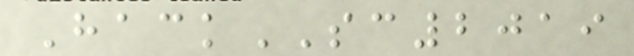HackSC2019
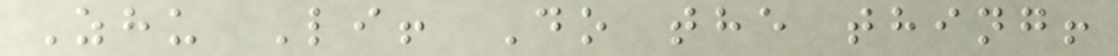Zhu Li! Do the thing!
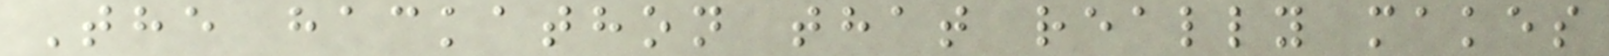The hackathon that really makes
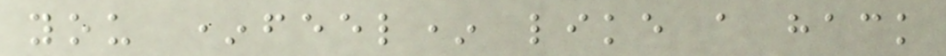you *feel* like a hack
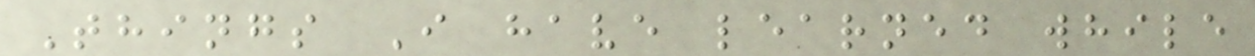Things I have learned while
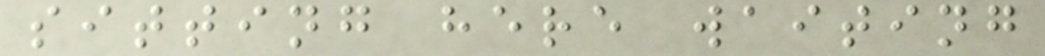sitting here waiting
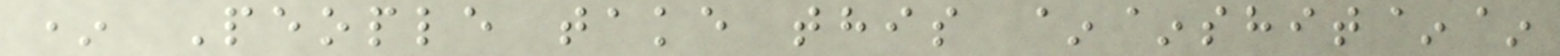* People take this ~~shit~~
